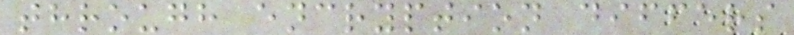through encryption differs
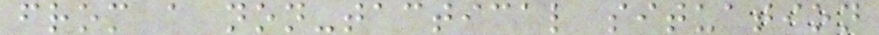from a non-tactical situation
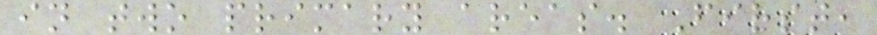in two primary areas. First,
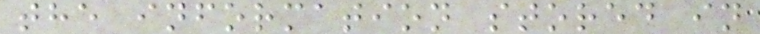the information stored in
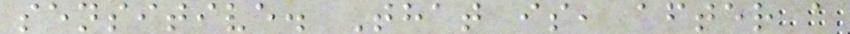sensitive. That is, after a
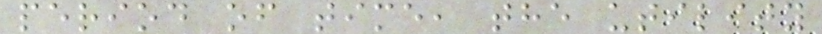period of time, the utility
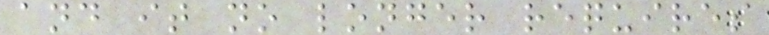and it no longer requires
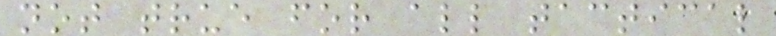not true for all tactical
